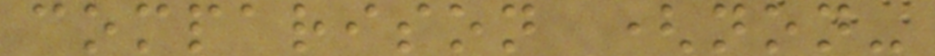comparison (non-
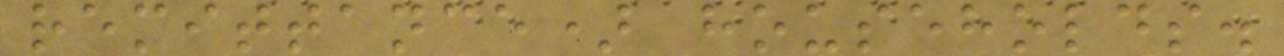remittance) households.
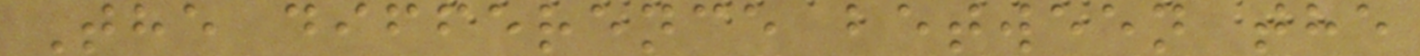The difference between the
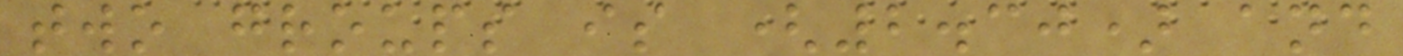two groups is (2.30) and
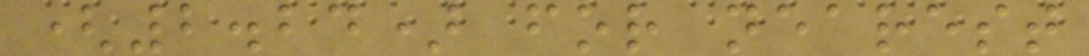(2.24) for nearest
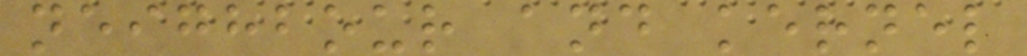neighbour and kernel
